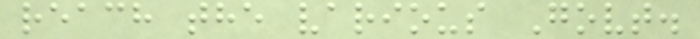reach the various Govt.
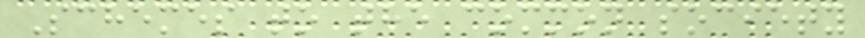Schemes to the common society
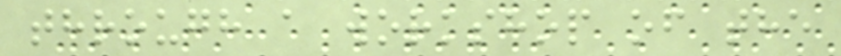through a workshop of the
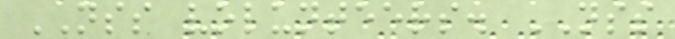NSS volunteers. NSS
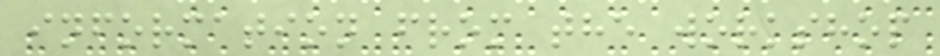information from the workshop
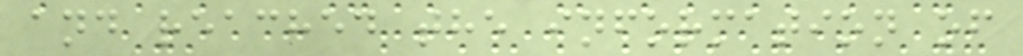and reached the information of
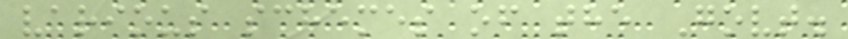various schemes of the Govt.
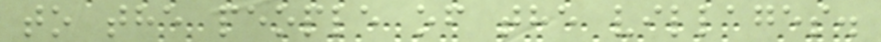to the people of the villages.
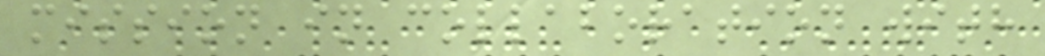mission in collaboration with
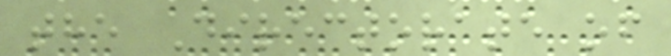the Directorate of
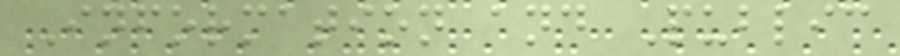Information and Public
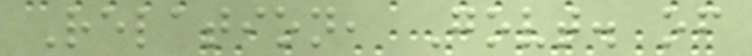Relation, Govt. of
